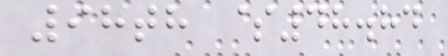98th $48.84
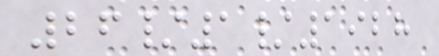26/1/1928
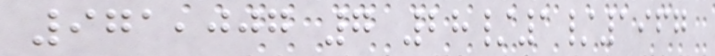971,007 7 28/1/1967
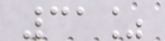31%
